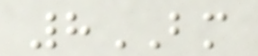8BM
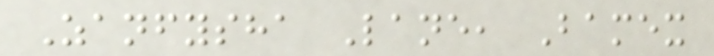Zanfysha Lane, Bamex
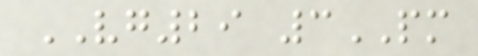VG29 3PM
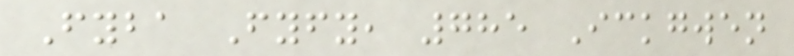Fyba Fyfy, 785 Ickgwen
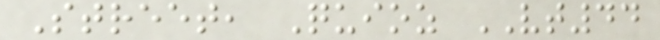Street, Quioz VT44
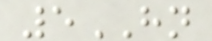5HN
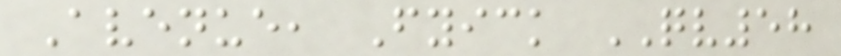Avenue, Fyick QV58
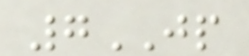7JP
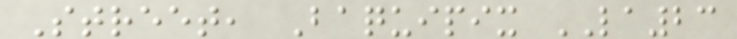Street, Baquipix LA23
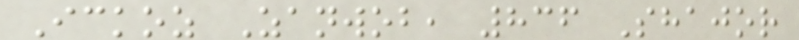Ickoz Zanwob, 836 Shajor
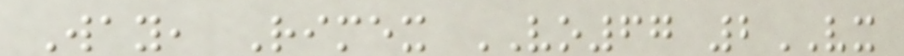Way, Rimex VO67 2VX
